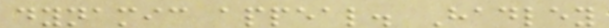dynamic appeal. Hadley
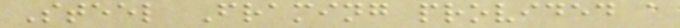Steel Framing provided a
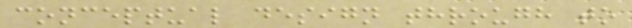conceptual design through to
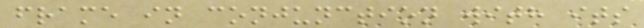frame in conjunction with its
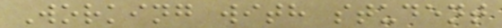Working with student
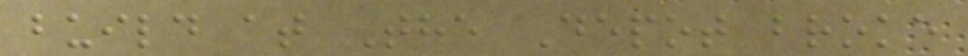build at The Depot broke
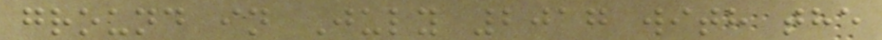ground in July 2017 with the
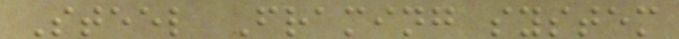Steel Framing system
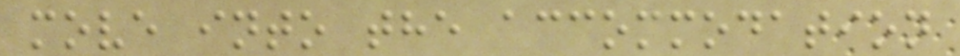move into the accommodation
